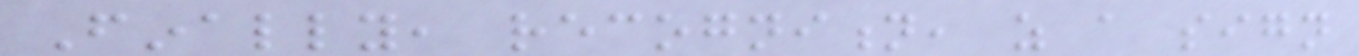Finally, recognition, as a sign
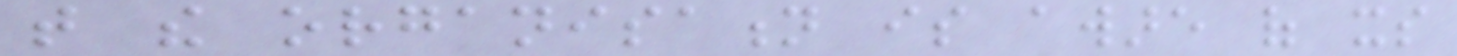that the organisation is aware of its
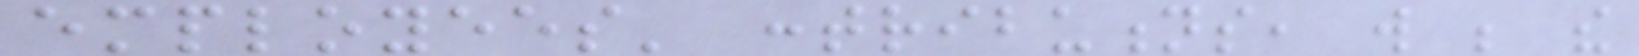employees' contributions, will be the
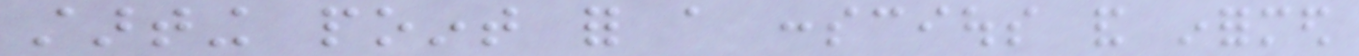starting point for a conscious and informed
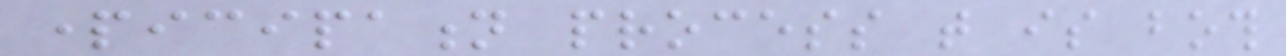participation process that is both
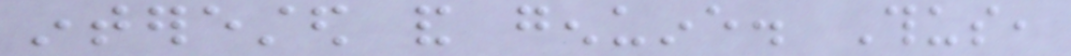interested and genuine. Thus,
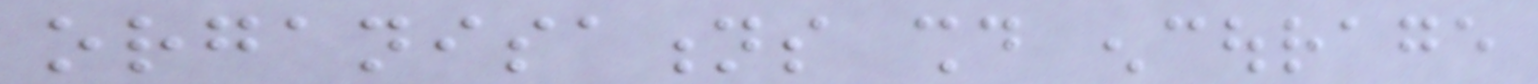organisations should encourage
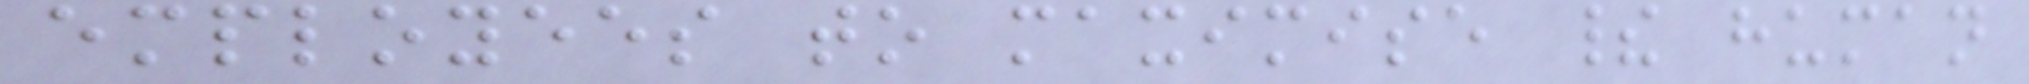employees to maximise their human
